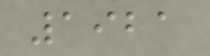1921
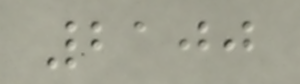2100
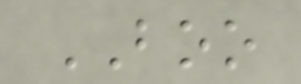BOO
